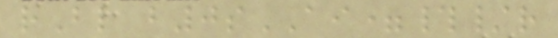rBl b0sAI=#/r
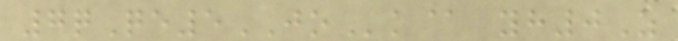7qQe5JOk@ yh0Z
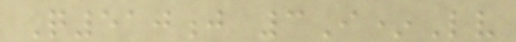Q510j 3I*Lv
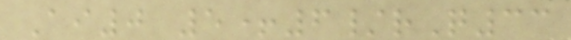Ai0 5+6/rQ33
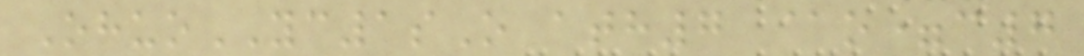OhuoYC1sO ath7 @o=c7
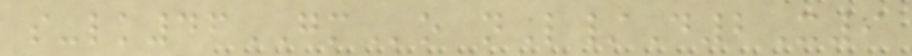s-lk46GMo nL/D2X9
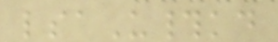lsaU#kd
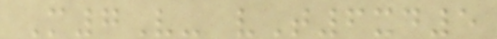M7V- vT6xd5
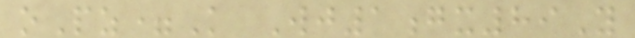oPz=K Wj1gx89Y
